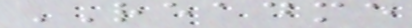README
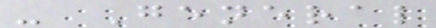- General
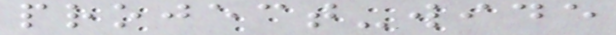project-wide
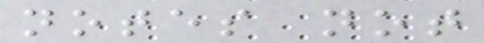notes not
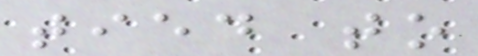tied to
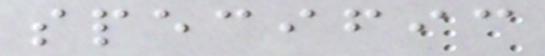specific
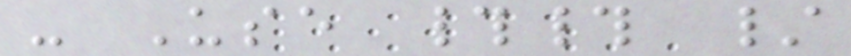- Use ## /
